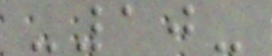-10-
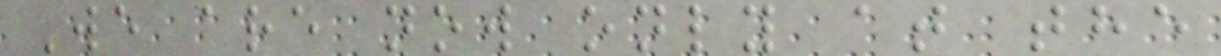We are now only at the
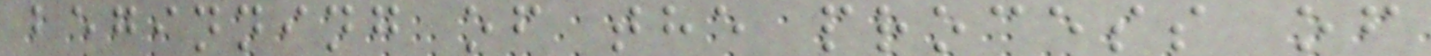beginning of the process of
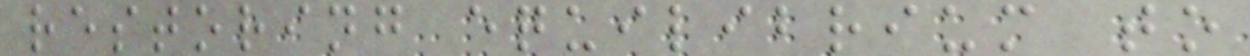restoring equilibrium to
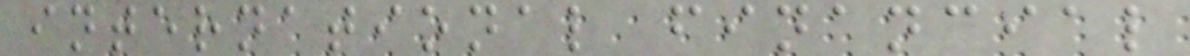international financial
